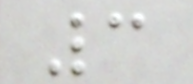3
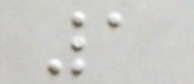1
